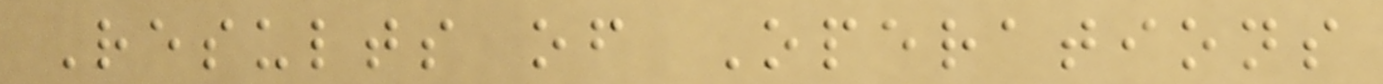Results of Operations
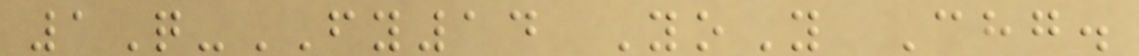1Q-FY14 YoY Chg.
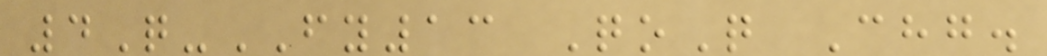4Q-FY13 QoQ Chg.
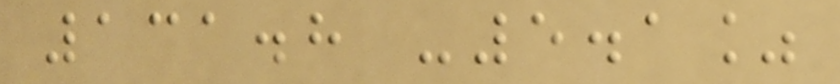131.8 -5.1%
